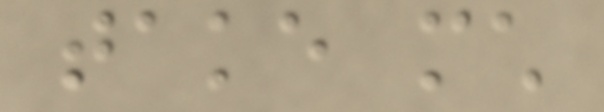take much
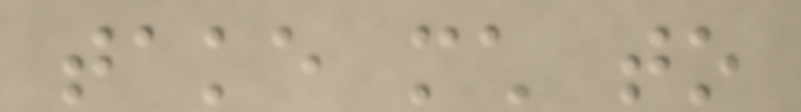take much to
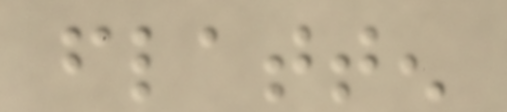flatten
